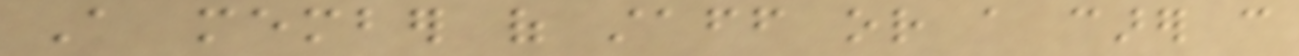A member of staff or a carer can
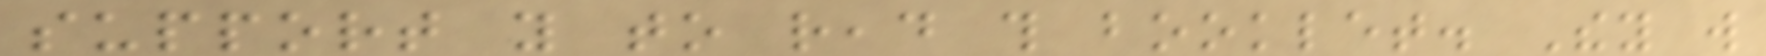support you to read this booklet. They will
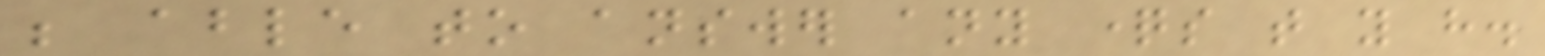be able to answer any questions that you have.
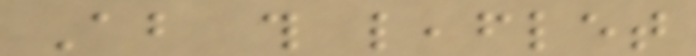About this leaflet
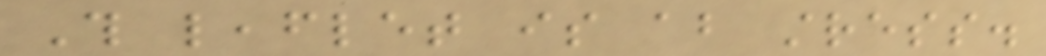This leaflet is about stress.
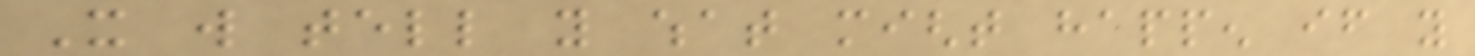It will tell you what might happen if you
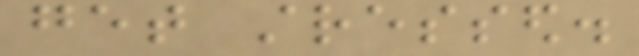get stressed.
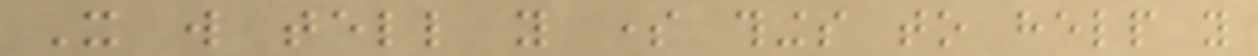It will tell you some things to help you
